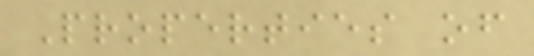Properties of
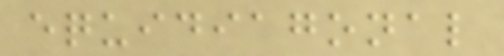equidiagonal
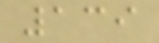139
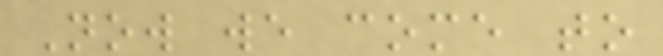Now we come to
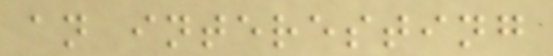an interesting
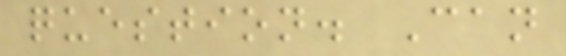question. Can
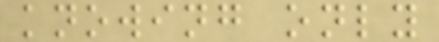knowing only
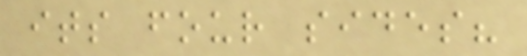its four sides?
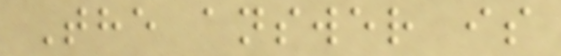The answer is
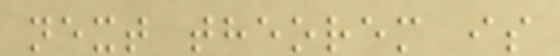next theorem is
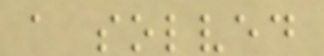a solved
